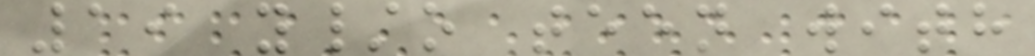19 y/o teen with
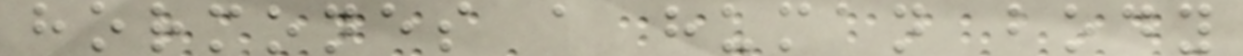hormones a human body
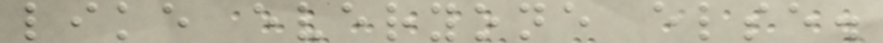like everyone else.
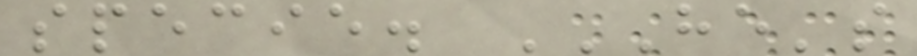specie. HE'S
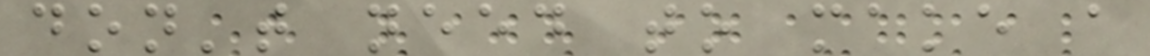don't need to make a
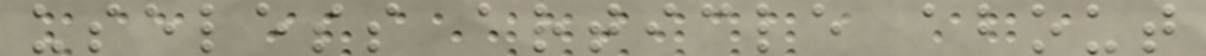useless article about
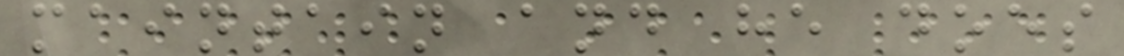maintain and he does
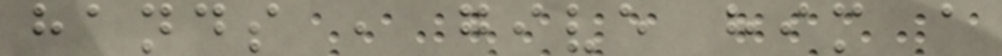hands , give him a
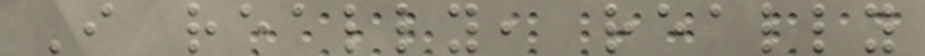I really, really
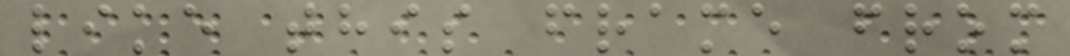like this frame from
